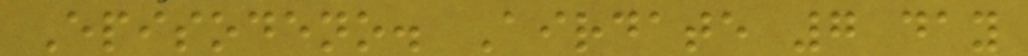Episodeno. Airdate 7 day
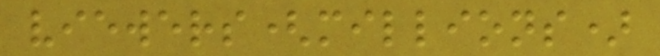viewers(millions)
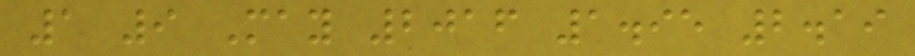1 9 May 2016 1.95 2.19
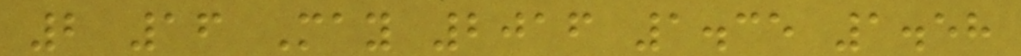2 16 May 2016 1.35 1.58
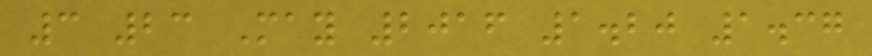3 23 May 2016 1.20 1.37
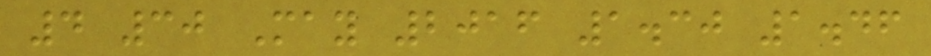4 30 May 2016 1.30 1.46
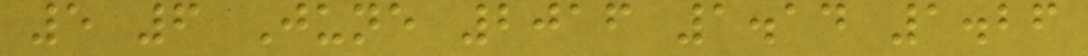5 6 June 2016 1.14 1.26
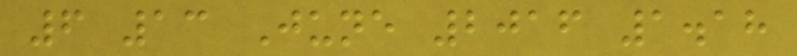6 13 June 2016 1.18
